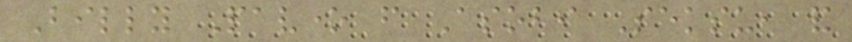Billy Pavone from Asobi Seksu, and
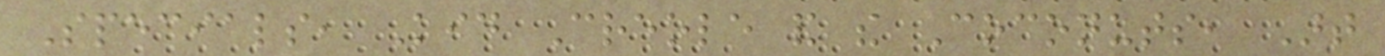Specials, Kid Creole and the Coconuts, Art
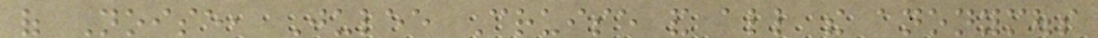of Noise, Julee Cruise and all the anonymous
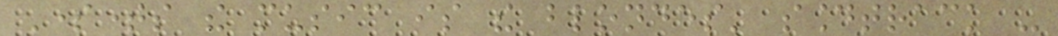Sometimes the music is the blondes' soundtrack -
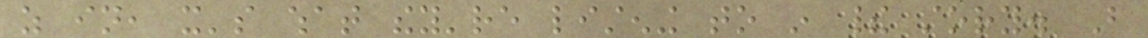as in, it's what they're listening to in their story. But
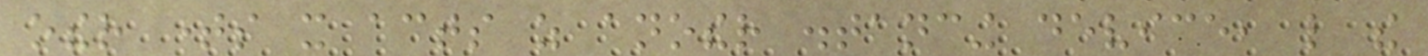other times it acts as another distancing device, like the
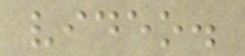video.
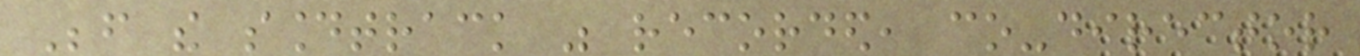Before the soundtrack was recorded, co-director
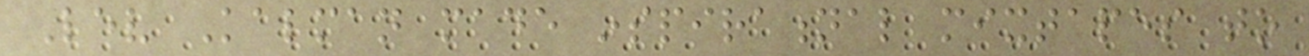Lev Kalman made inspirational mixtapes to
